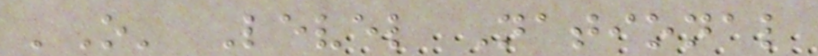'O' Level National
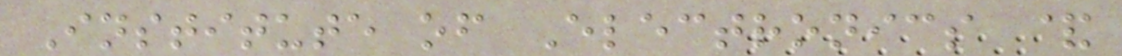Institute of Electronics &
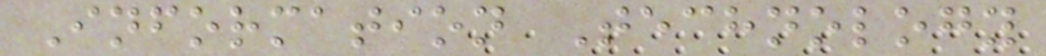Information Technology
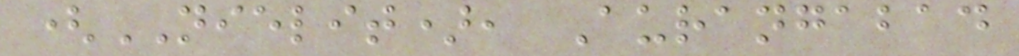(NIELIT), Aurangabad
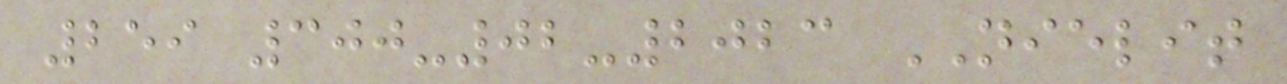259 300-02-2023 NIELIT
